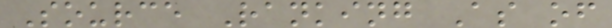Source Ranking As of
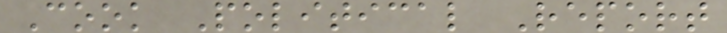Cook Political Report
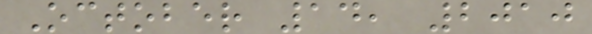October 14, 2010
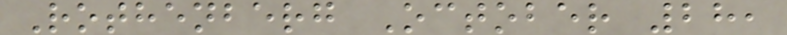Rothenberg October 28,
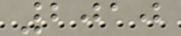2010
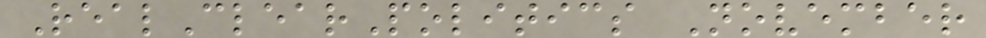RealClearPolitics November
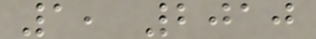1, 2010
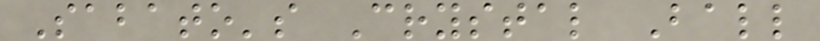Sabato's Crystal Ball
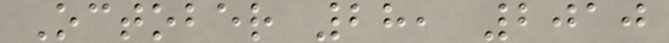October 28, 2010
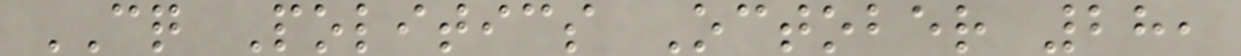CQ Politics October 28,
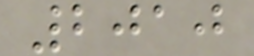2010
